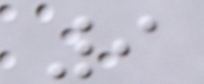9
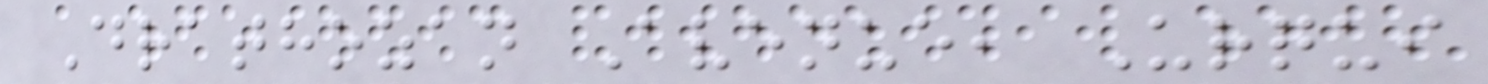Drathozan Avenue, Urqui
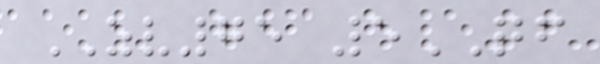ZV75 5QF
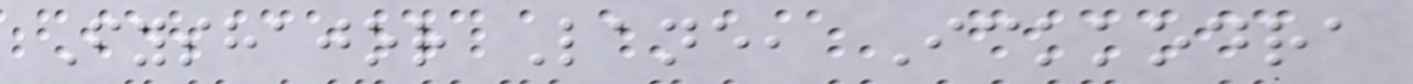Fyshajor Lane, Ickkodra
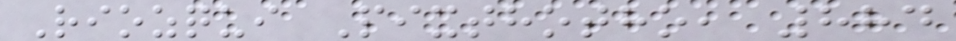Riozqui Pixthotho, 884
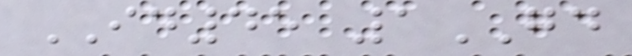ID45 1GD
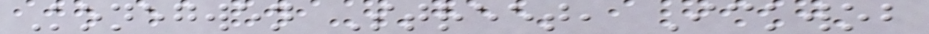Konegwen Street, Ickwob
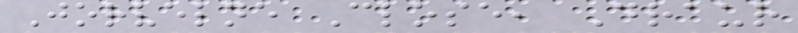Jorvelne Close, Draur
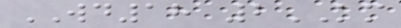WD18 2KM
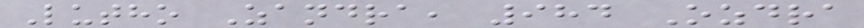Lutho Zandra, 984 Ozdra
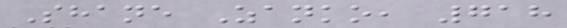Shane Zanko, 718
